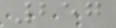257
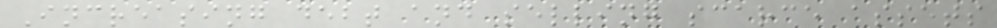Increasing debt and selling scarce assets
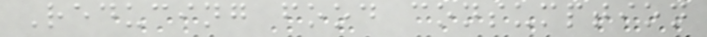Reducing food consumption
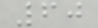60
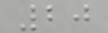20
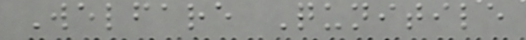Welfare Qunitile
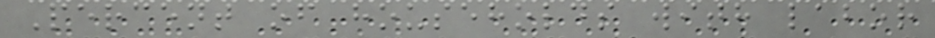Percent of households with labor
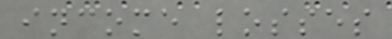income losses
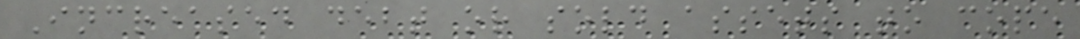Increased debt or sold assets to cope
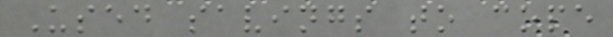Used savings to cope
